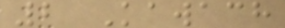2 Kawach
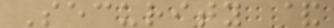Security &
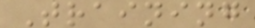Training
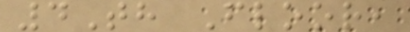4Th Floor,
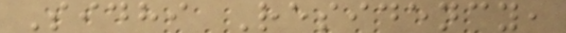Sidhi Residency,
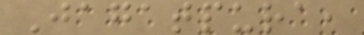Jagatpura,
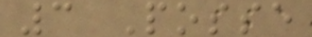3 Posse
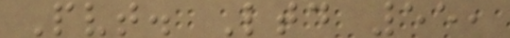Pvt. Ltd 55,
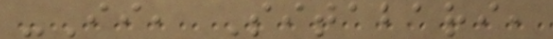-Ii, Sitabari,
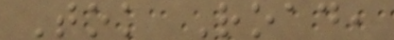Tok Road,
